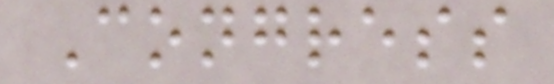Congress
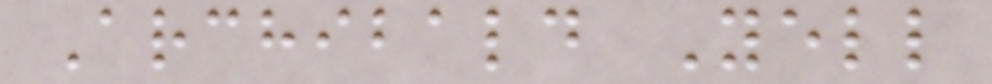Archibald Yell
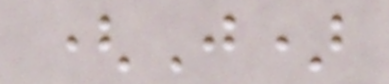(J)
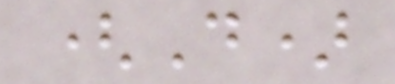(D)
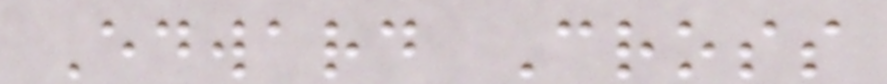Edward Cross
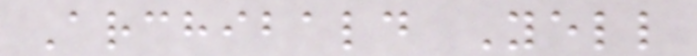Archibald Yell
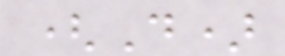(D)
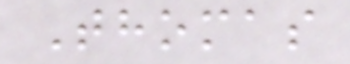Thomas
